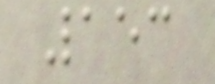153
